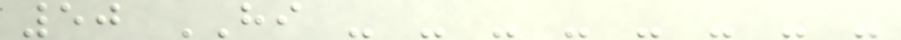50 HI - - - - - - - -
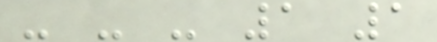- - - 1 1
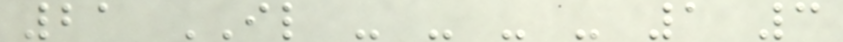21 IL - - - - 1 3
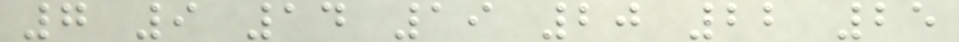7 9 14 19 20 22 25
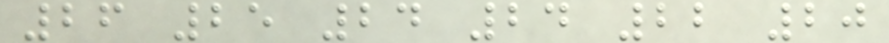26 25 24 24 22 20
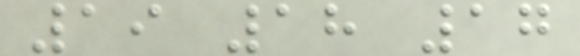19 18 17
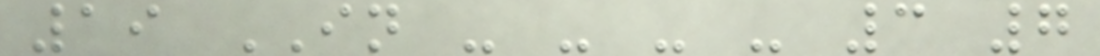19 IN - - - - 3 7
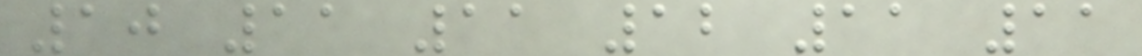10 11 11 12 11 11
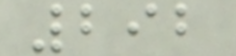292
